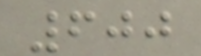600
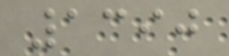1390
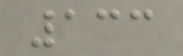133
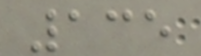135
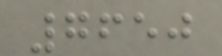7650
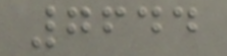7644
